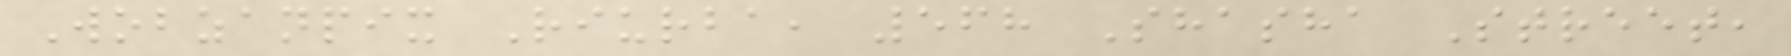Wobzanpix Riurba, 568 Shasha Street,
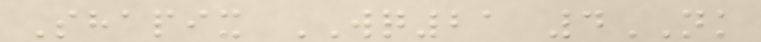Shapix WQ21 4NK
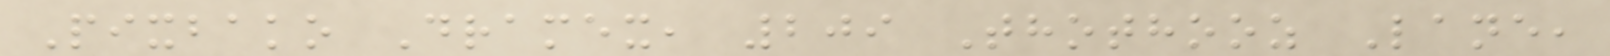Pixbako Dramex, 209 Thothooz Lane,
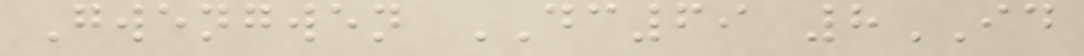Gwengwen DC69 8ID
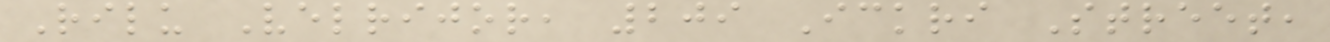Rilu Velrijor, 209 Ickri Street,
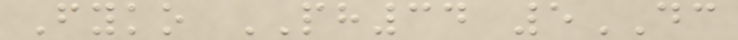Fyko PH34 5DC
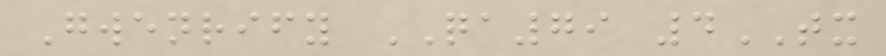Gwenrify QA79 4TX
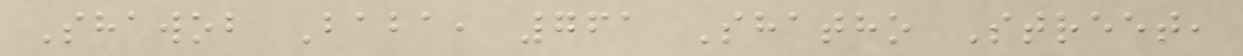Shawob Baba, 761 Shatho Street,
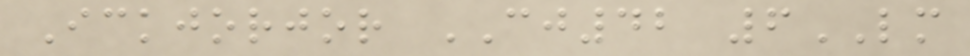Ickjorjor CJ42 6LM
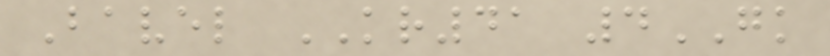Bavel KR41 4GK
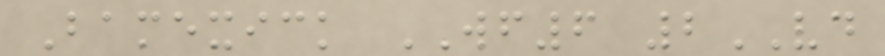Bamexick WF6 2VD
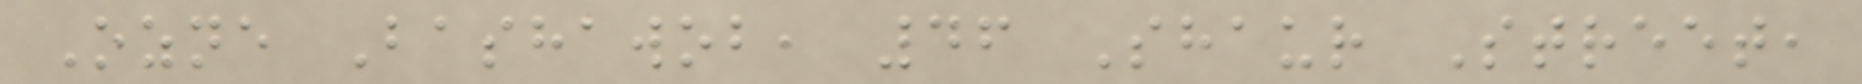Ozne Bashawob, 46 Shaur Street,
